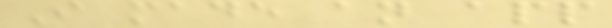I made an app
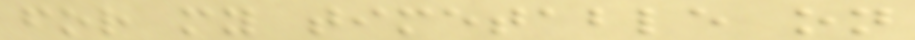for my timetable on
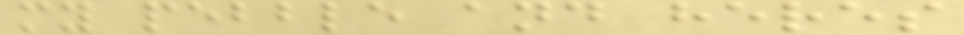my pebble and heres
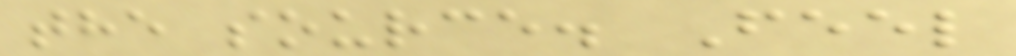the source. Feel
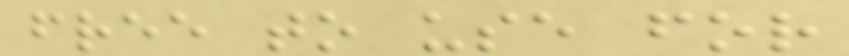free to use for
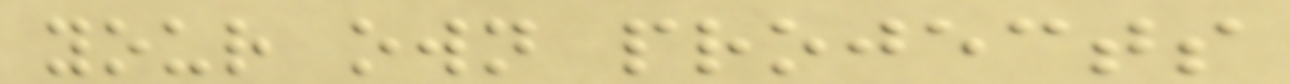your own projects
